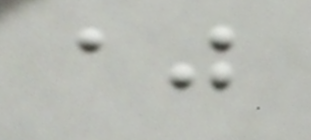aj
